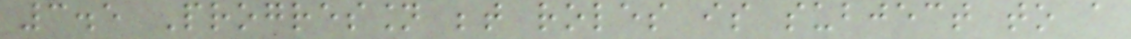3.5 Progression between roles is subject to a
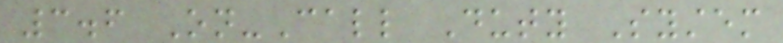3.6 On-Call Duty System
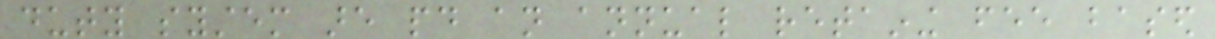duty system are paid an annual retaining fee based
